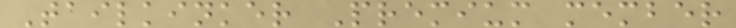Tailkinker Premium member
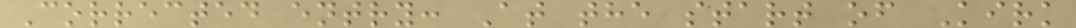Corrected entry: At the start of Kirk
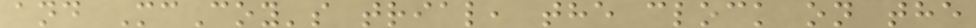and McCoy's trial, the clock on the
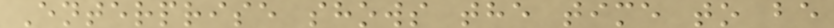Enterprise shows the time to be
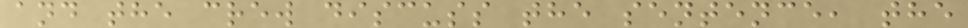and the crew discuss the sentence, the
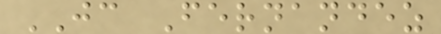JC Fernandez
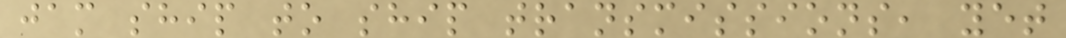jam ship to ship transmissions, yet
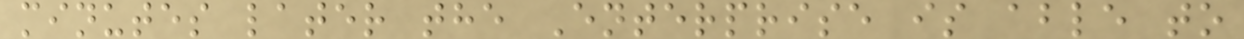minutes later the Enterprise is able to
